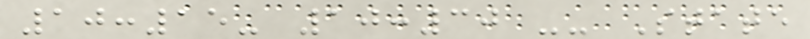10:15- 10:30 -- State
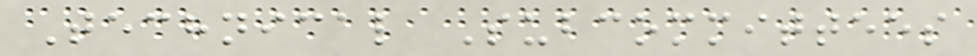Technical Subcommittees
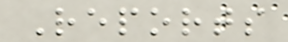Reports
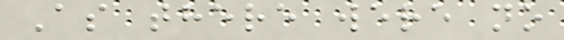As there were no
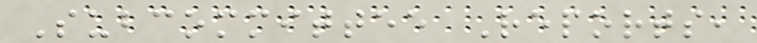Subcommittee Reports,
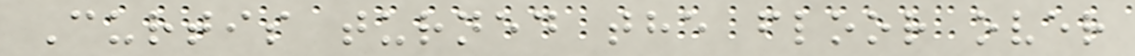Curtis turned the floor over
